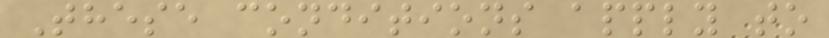These conditions apply to
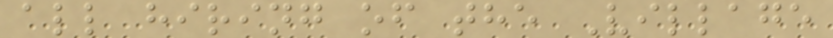all hiring of the Village
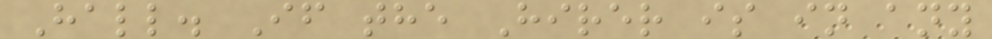Hall. If the Hirer is in any
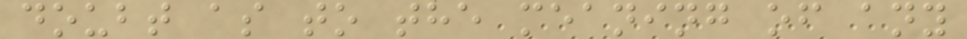doubt as to the meaning of any
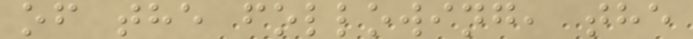of the following, the
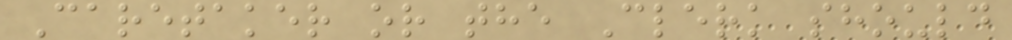Caretaker or the Clerk should
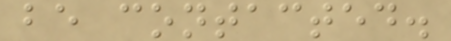be contacted.
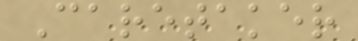Caretaker
